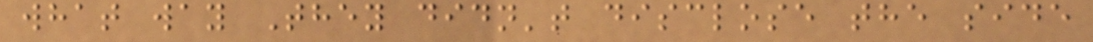what way They didn't disclose the side
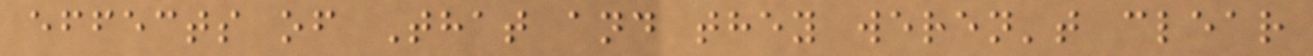effects of That and they weren't clear
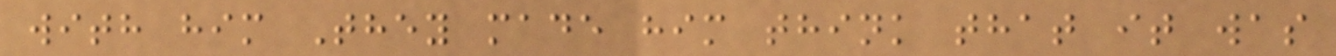with him They made him think that it was
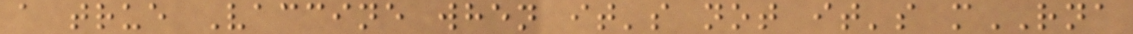a true Vaccine when it's not it's mRNA
